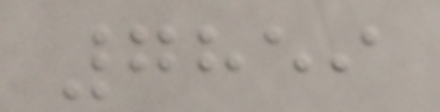7859
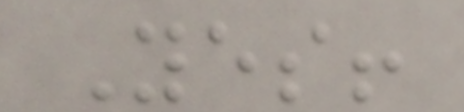Yes!
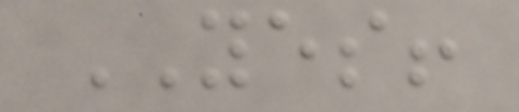YES!
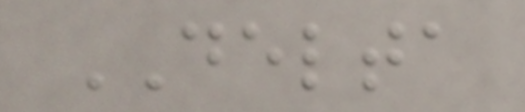DELTA
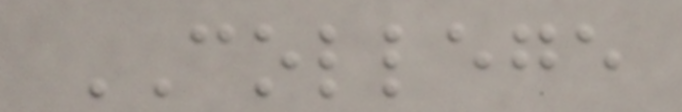COLLEGE
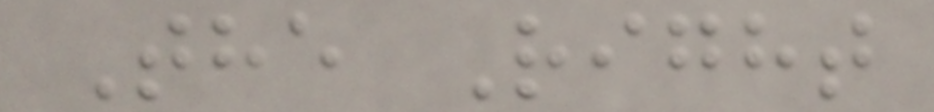The Right
